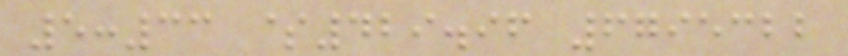5:33 $429.96 6795322
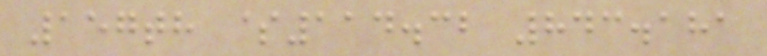157th $114.32 843.181
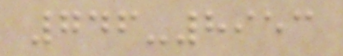746-8953
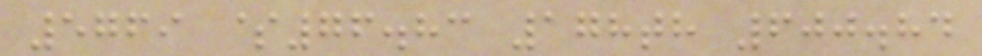5769 $76.83 178th 600.84
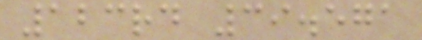123rd 39.571
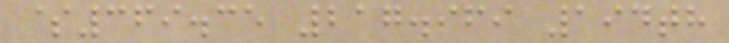$369.35 217.969 194th
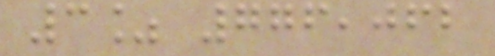3% 776,062
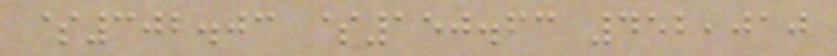$302.03 $150.63 452,010
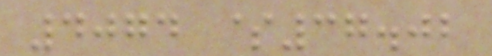4074 $37.02
